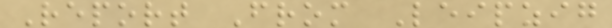Report From Leipzig
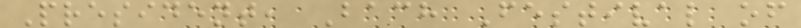President, Bach Festival of
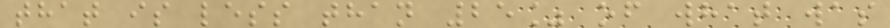that is less than 25% of what was
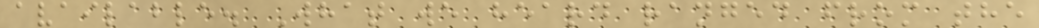available. What we heard ranged from the
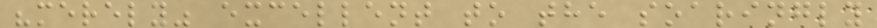"merely" excellent to the soaringly
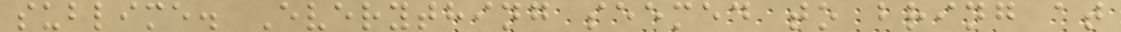sublime. Everything seemed to bring at
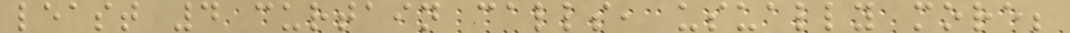least 4 curtain calls, usually more;
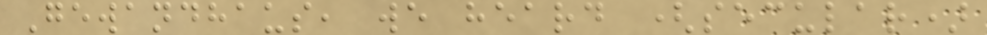Gewandhaus, we heard (secular)
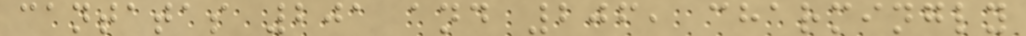cantatas 201 and 206, charmingly
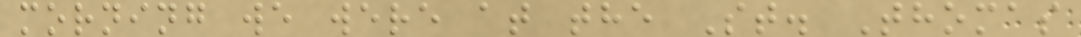morning we were at the St. Thomas
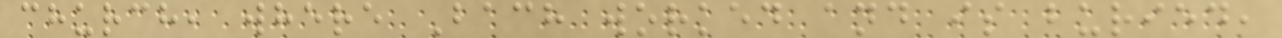church, where Bach worked and is buried,
